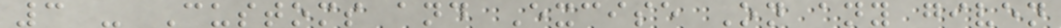3 - Customs and Excise On any given
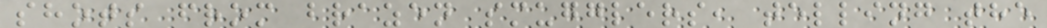shots from brazen smugglers, telling the
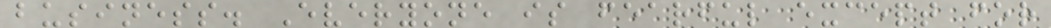business. Everyone is fearful except for
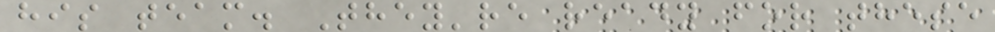his team. They're ready for these
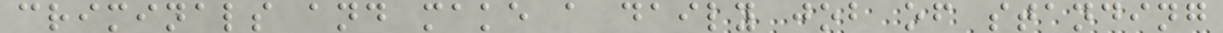criminals and make a daily job of standing
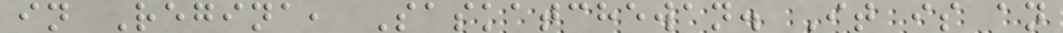in Regina, Saskatchewan. It is an
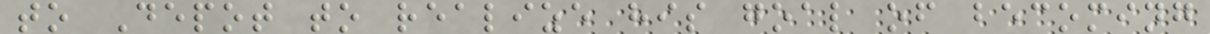to Depot to realize his goal of becoming
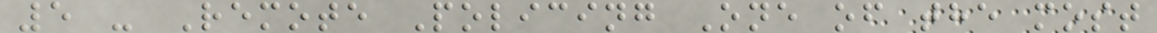5 - Remote Policing One of the most
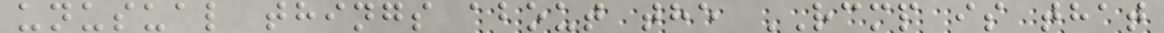unusual things about the RCMP is that
